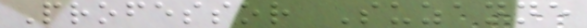Professor Suzanne
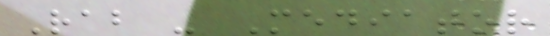Rab - Mediator
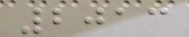2013
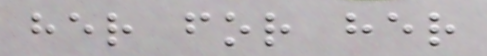her for her
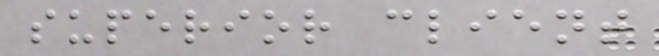superior client
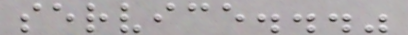service..."
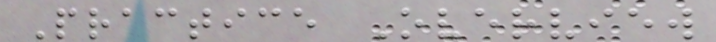Practice Overview
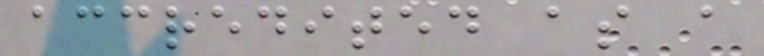accredited as a
